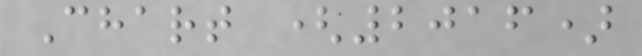Chart (2016)
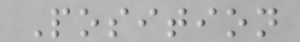Position
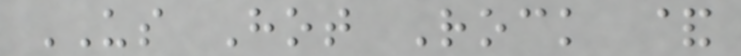US Hot Rock &
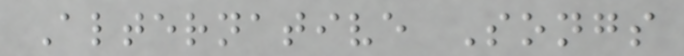Alternative Songs
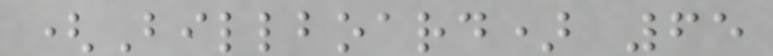(Billboard) 65
